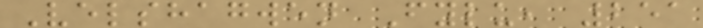Velshagwen Fylu, 251
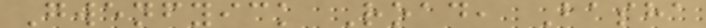Gwenfyick Road, Basha
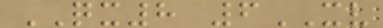QX8 6XV
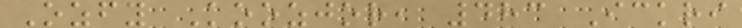Ozfy Koozjor, 483 Ickri
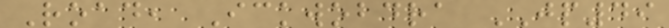Road, Ickwobdra JP49
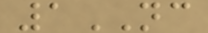1NC
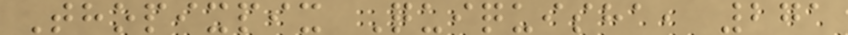Thopixpix Quiquisha, 271
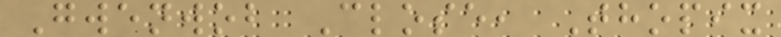Gwenwob Close, Thopix
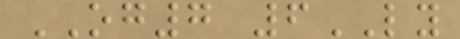OG7 6LY
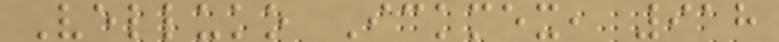Velluko Ickmex, 918
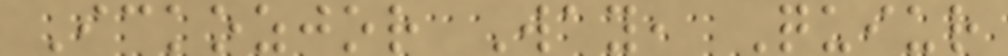Ickozjor Way, Quiur
